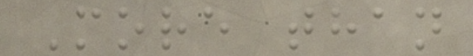More than
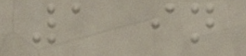1 in
